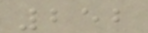252
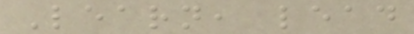Learn, lead
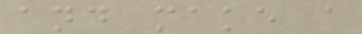and make a
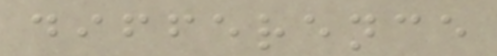difference
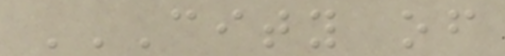CITY OF
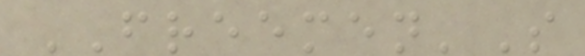FREEMEN'S
